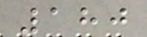180
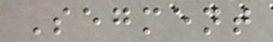Segment
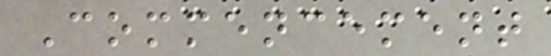Commencement
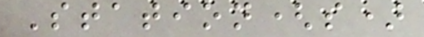Station(s)
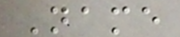Name
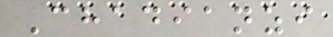Chadianzi
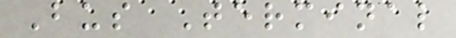Bus Terminal
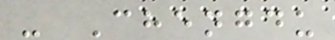- Chengdu
